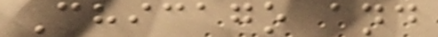Chicago and
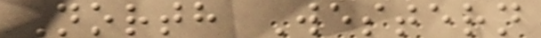North Western
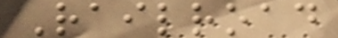Railroad
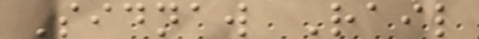Sidnaw Rail
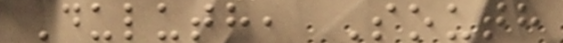Duluth, South
